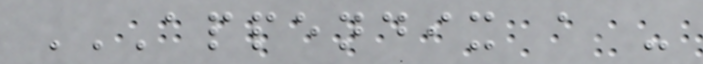APPENDIX A -
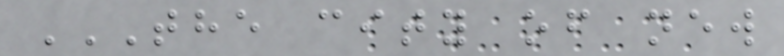THE CITY OF NEW
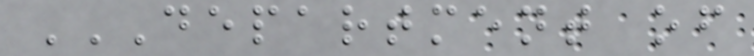DEPARTMENT OF
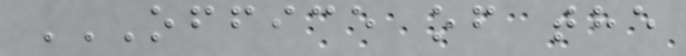OFFICE OF THE
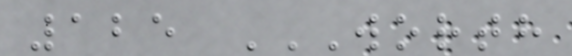125 WORTH
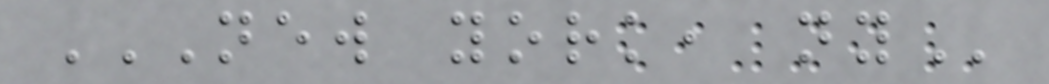NEW YORK, NY
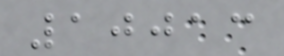10013
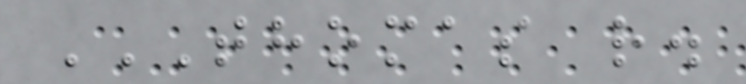THOMAS R.
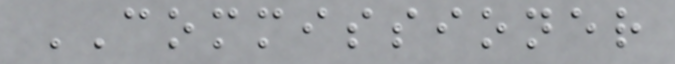COMMISSIONER
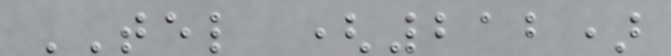TEL (212)
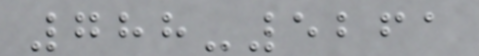788-5261
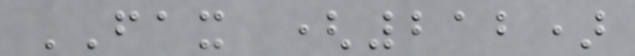FAX (212)
